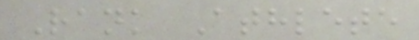Rank Athlete
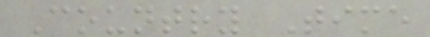Country Time
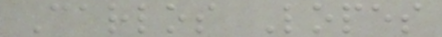Carlos Lopes
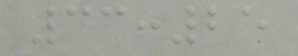33:25
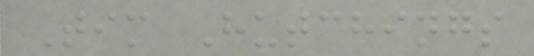Tim Hutchings
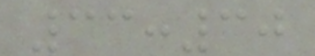33:30
